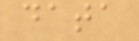data
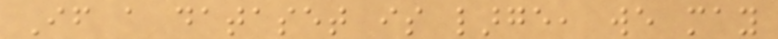If a dataset is large, we may
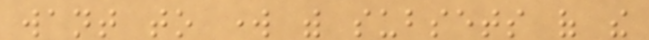want to work with subsets of the
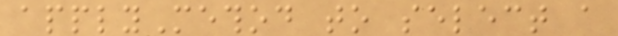applyMethod to select a
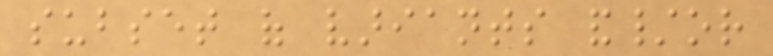subset of variants and/or
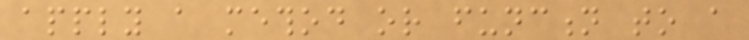apply a method or function to a
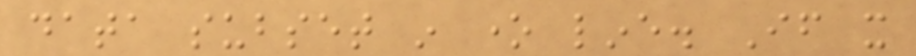data subset in one line. If it
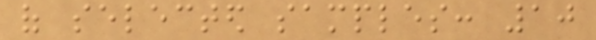of selected samples: 10
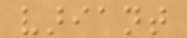variant
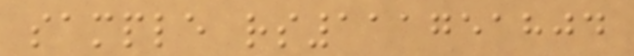sample rs111751804
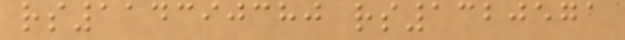rs114390380 rs1320571
